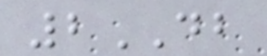2DB
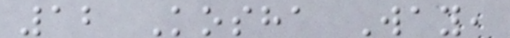12 Kosha Way,
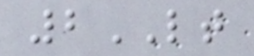2LT
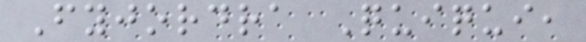Fyjordra Quiqui,
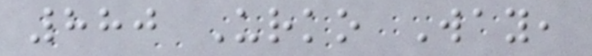880 Urko Way,
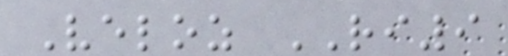Veloz RI9
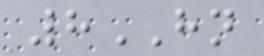8HN
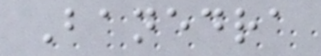Banedra
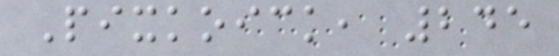Pixkoick, 245
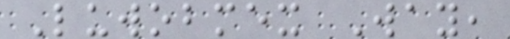Luwobmex Way,
